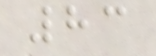83
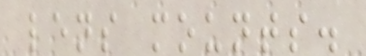lens mounts.
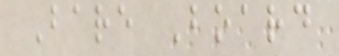Bare Board
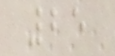25
